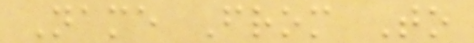Name From To
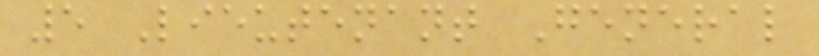5 Lieutenant General
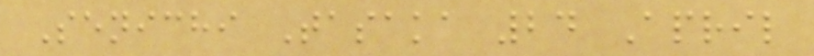Senichi Tasaka 24 April
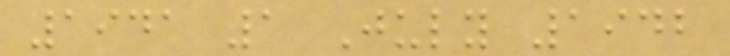1941 1 July 1942
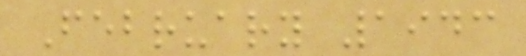February 1943
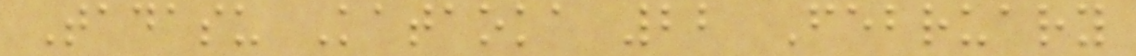Tadasu Kataoka 22 February
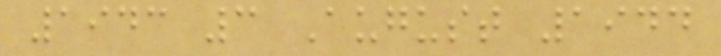1943 3 August 1944
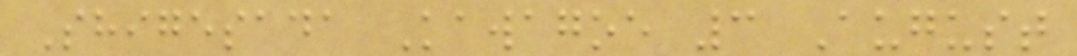Shigesada Kawagoe 3 August
